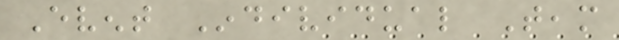Event Individual Team
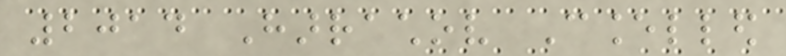2014 Harrachov Cancelled
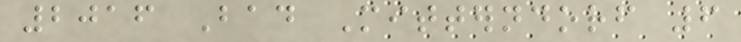2016 Bad Mitterndorf 6
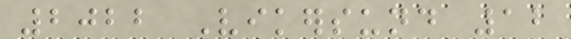2022 Vikersund 12
